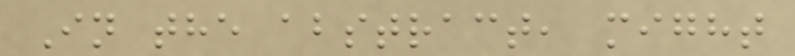In the abstract, might
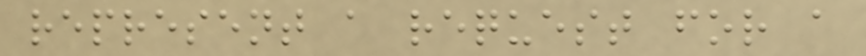represent a request for a
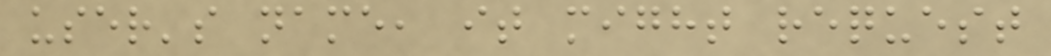user's name, it might request
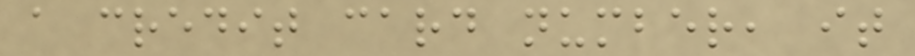a credit card number, it
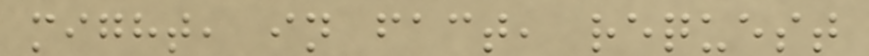might, in fact, request
